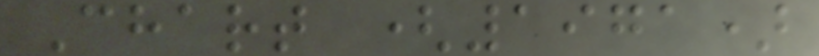Chart (1971)
